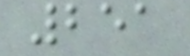251
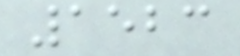1523
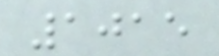1015
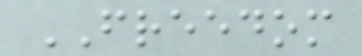FREEDOM
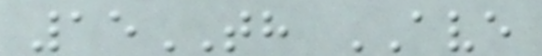15TH AVE
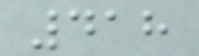418
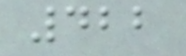422
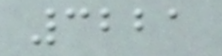3221
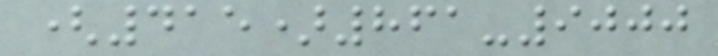(415)861-9000
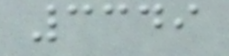3349
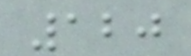120
